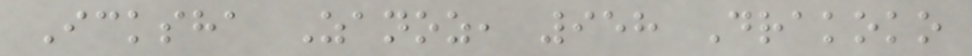Icksha Zanoz, 958 Drakoko
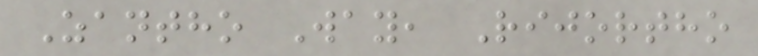Zantho Way, Rijortho
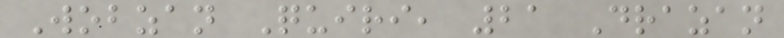Wobzan Quiri, 21 Drazan
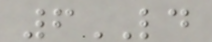6LD
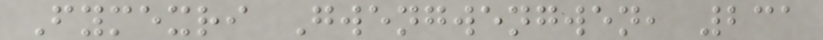Fymexri Gwengwengwen, 231
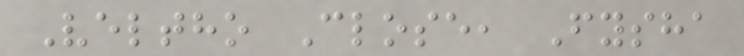Veltho Close, Fysha
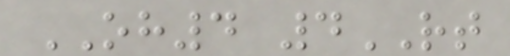OH4 4RT
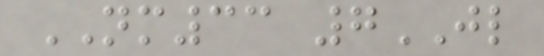NM33 7JL
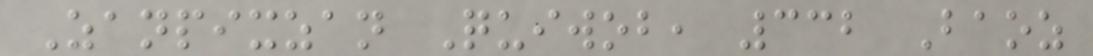Zanpixzan Quiwob, 332 Baoz
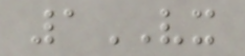1VX
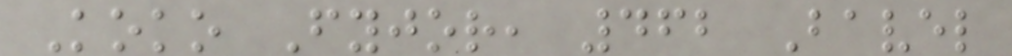Koko Fyjor, 462 Bavel
